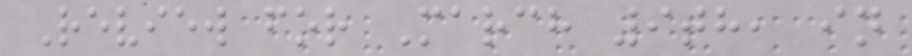Review for March 9th, in
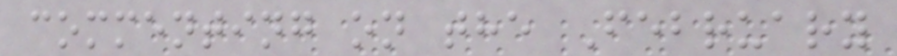commenting on the February
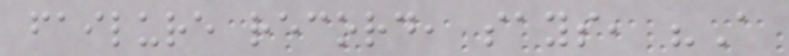failure record, says, "A
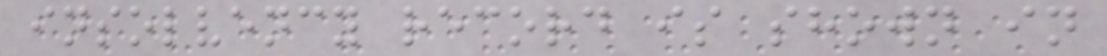insolvency record is shown in
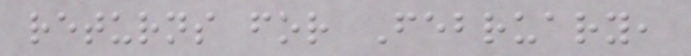returns for February,
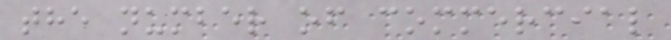the number of commercial
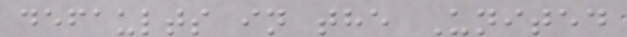defaults in the United
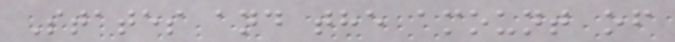States and the amount of
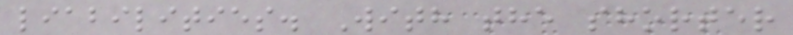liabilities. With the shorter
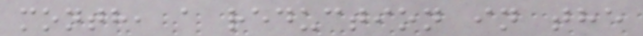month, a reduction in the
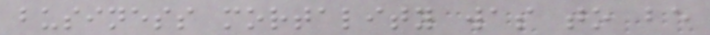business mortality was to be
